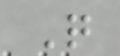Q
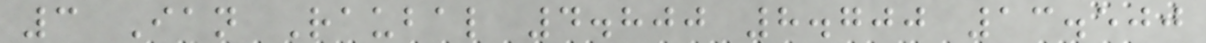3 Ian Raubal 4.800 8.700 13.500
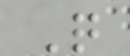Q
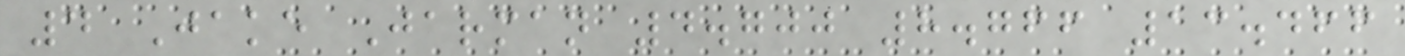4 Jake Jarman 4.700 8.766 13.466
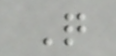Q
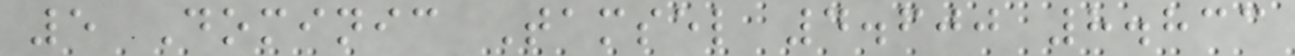5 Dominic Tamsel 4.600 8.833
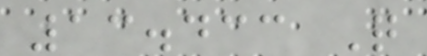13.433 Q
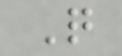Q
